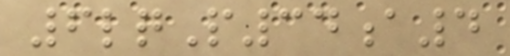6lqP34a4
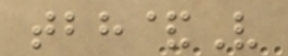tbh&V
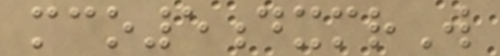mco5dxmrW
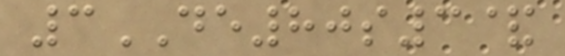3DE80s3&
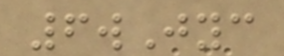6wJyc
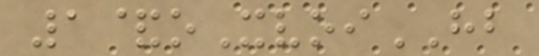1&oXvoiHB
